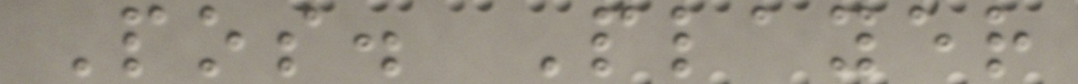Pos. Player
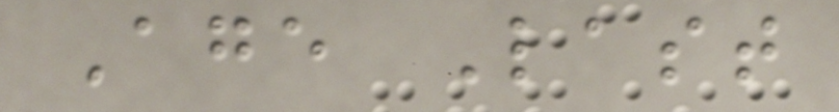Age Last
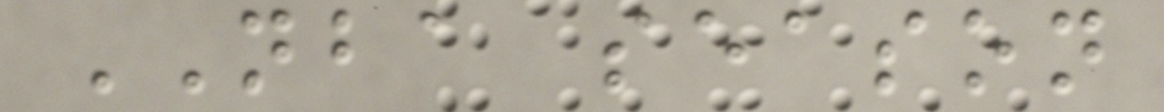NBA season
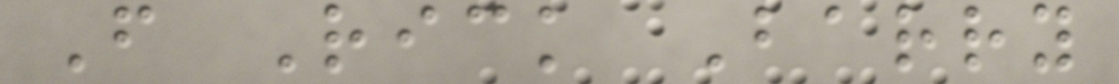F Rick Barry
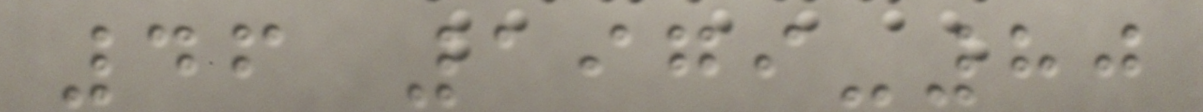46 1979-80
